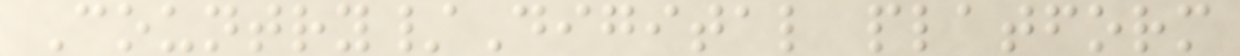Country/Digital platform
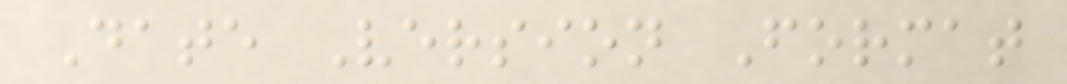Date Version Format
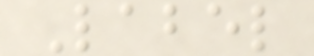Label
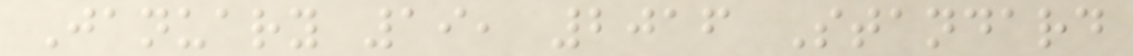January 19, 2016 Standard
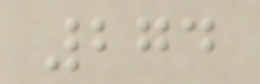274
